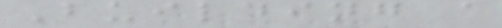Building a
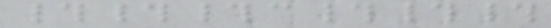###c###
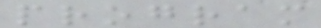program
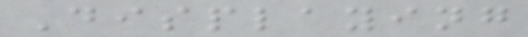Displaying
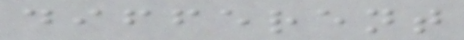different
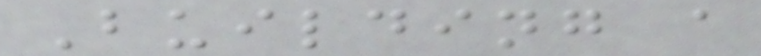Building a
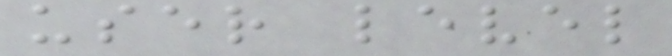user level
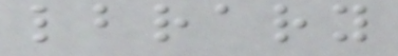lbrary
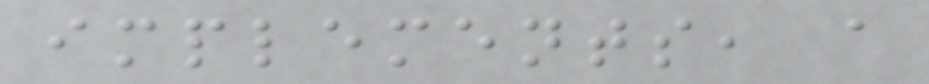implements, a
